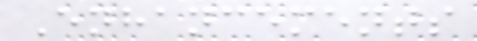Enhancements
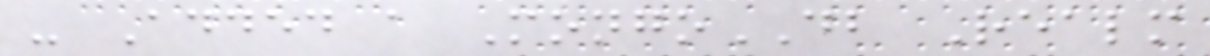- Added a MongoDB Realm
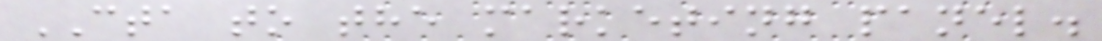CTA to the marketing panel.
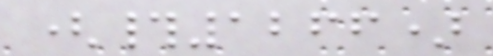(#1266)
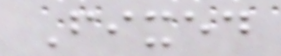Fixed
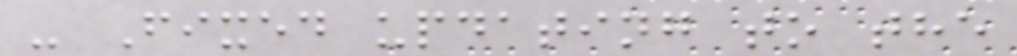- Fixed updating to the
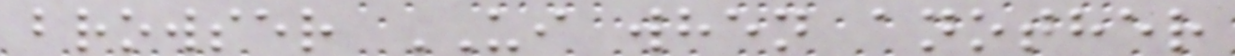browser UI when another
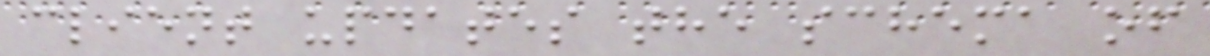client updates the schema of
